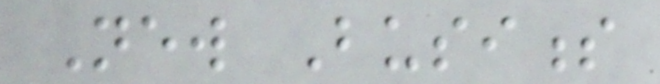New Business
